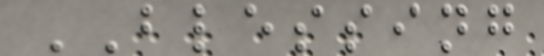BLESSING
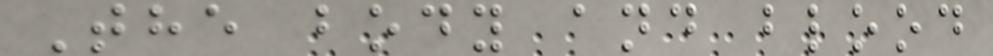The body and blood
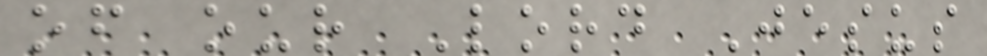of our Lord Jesus
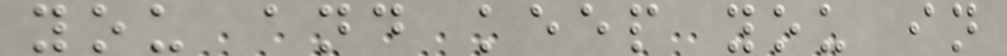you and keep you in
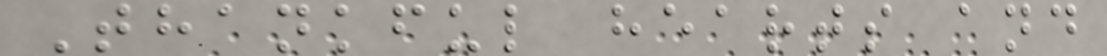Thankful hearts and
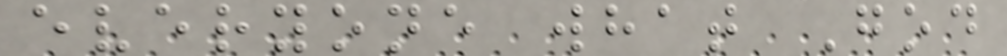everyone what God
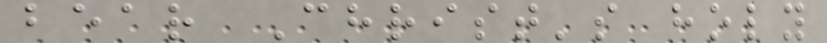bear Christ's holy
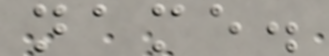name.
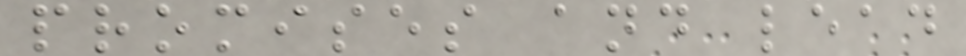promises and lead
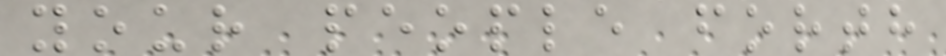your people forth
